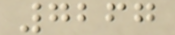7267
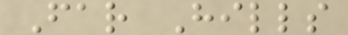Far Hills
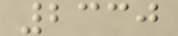2330
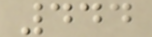444
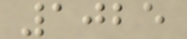1025
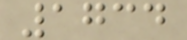1734
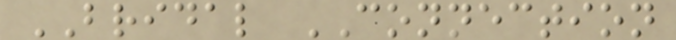BRIDAL CONNECTION
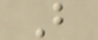B
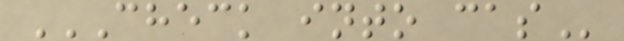CHECK INTO CAS
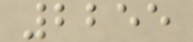2255
